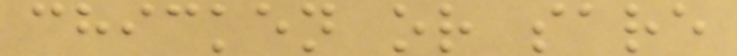chicken or sare
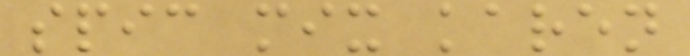spic mix karen
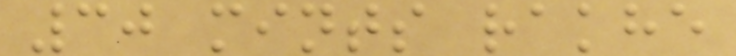30 mints rakhe
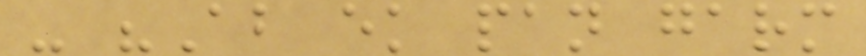- "Ab ek pan garm
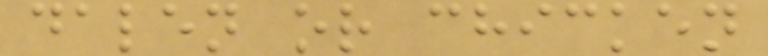dalen or chicken
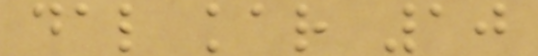dal kar 10
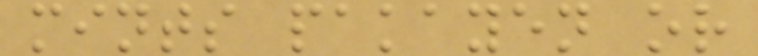mints pakayen or
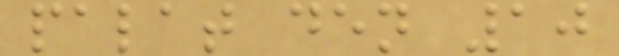palat den 10
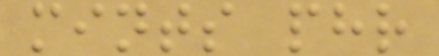mints phr
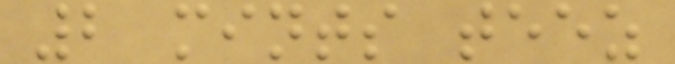2 mints teez
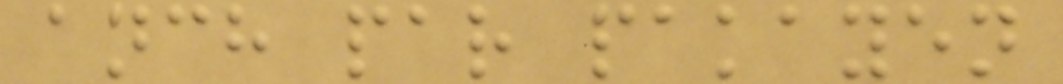anch par pakayen
